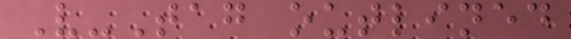V-Tag outlined
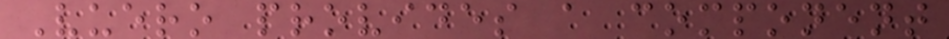Vuero provides a component
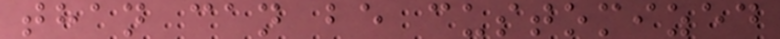than can be customized
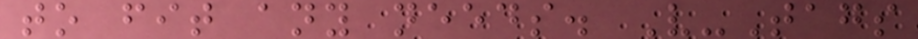to fit any needs. V-Tags
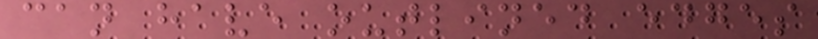can have outlined edges
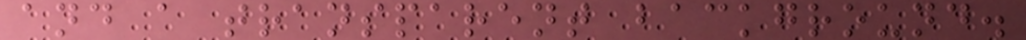and a transparent background.
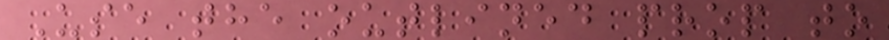Use the outlined prop to
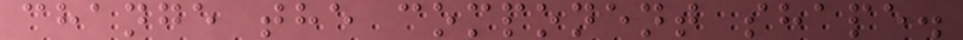change the component shape.
